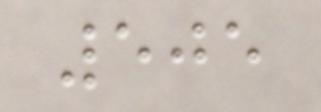505
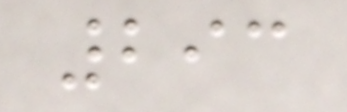293
